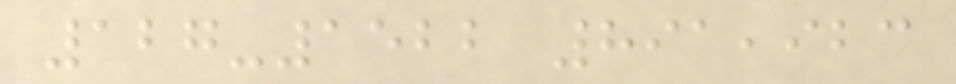127-1522 891,923
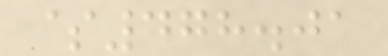$478.01
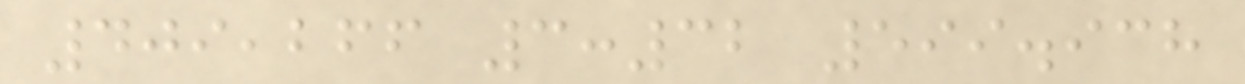409,266 3:32 599.938
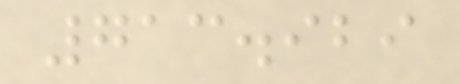713.929
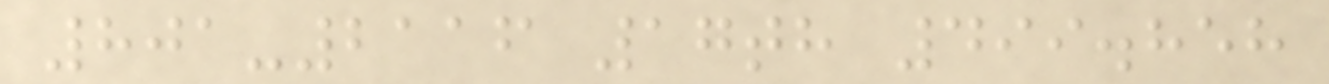801-2116 17th 499.858
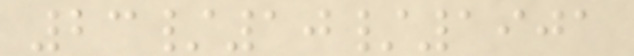23/10/1901
